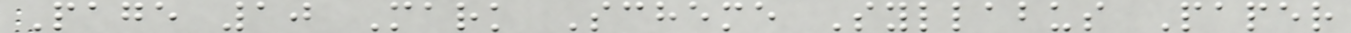Page 10 Mark Scheme Syllabus Paper
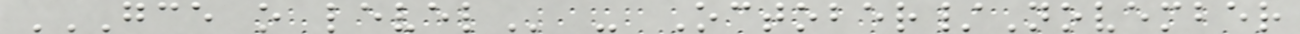GCE O LEVEL - October/November
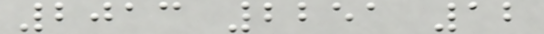2013 2251 12
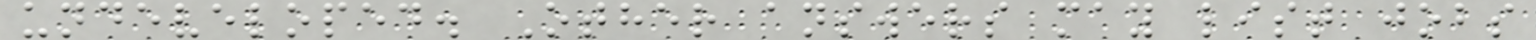undeveloped. Other answers may list jobs
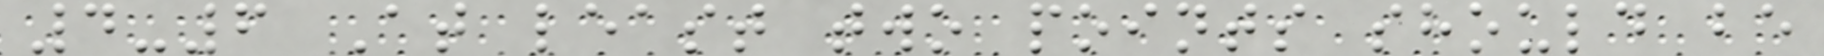4-6 At least two points should be
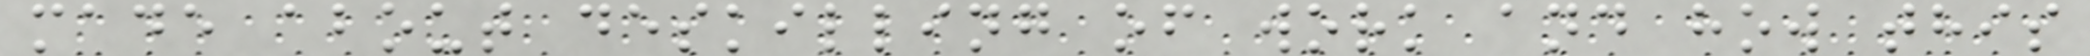made about deskilling of work and how this
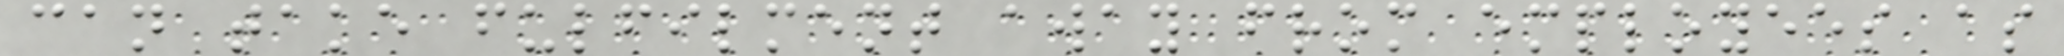can take fulfilment away from employees as
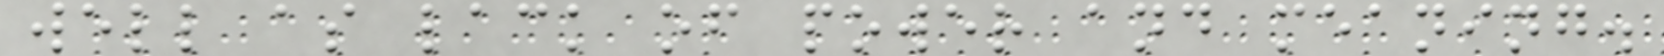well as lack of power and meaning.
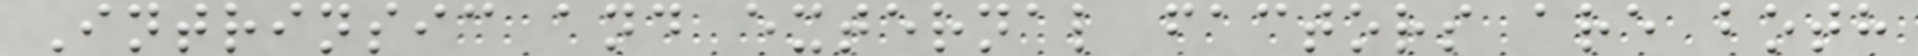Intrinsic and external factors are both
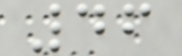46
